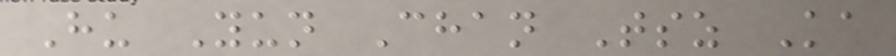Hu Yun Chan Tsz Ka
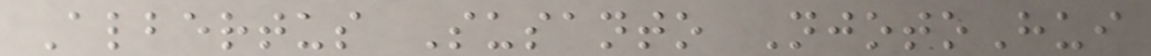Albertus Susanto NjotoHui
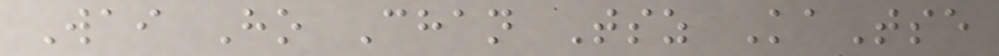Wai Ho Chan Tsz KaTse
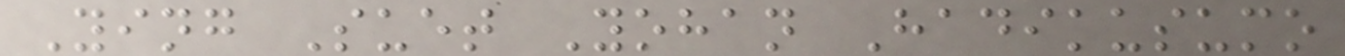Ying Suet Yohan Hadikusumo
